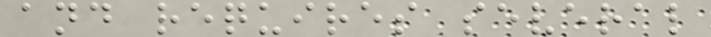and requires several
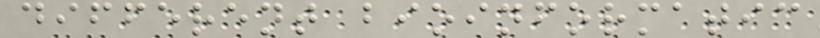different bioinformatic
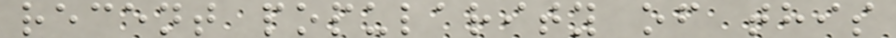recent popularity of this
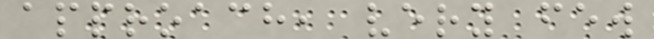approach, very few
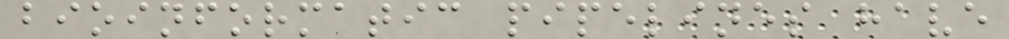bioinformatic pipelines have
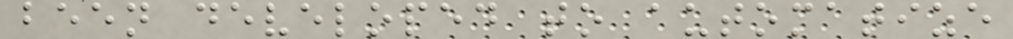been developed to automatize
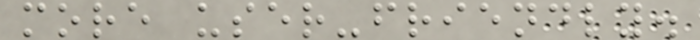more user-friendly.
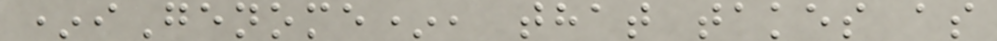*iGenome*, that takes as
